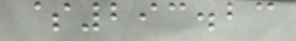$293.23
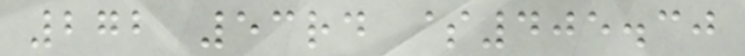272 53rd $405.30
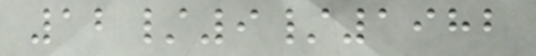12/9/1982
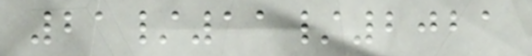21/11/2021
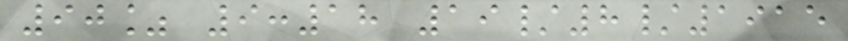90% 9:18 19/8/1915
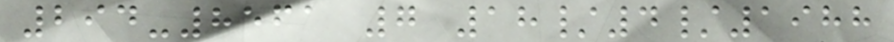294-8561 7 18/4/1988
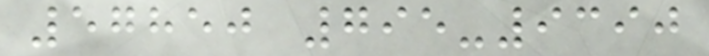57850 795-9390
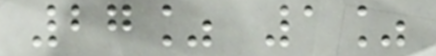27% 1%
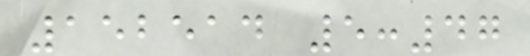152514 5:47
